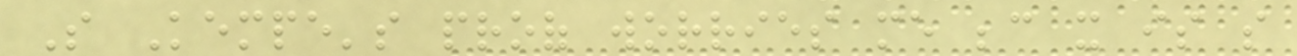So Kempe's proof worries me because it is so
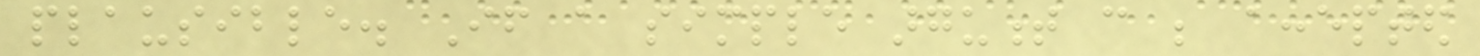plausible. If a simple argument can be accepted
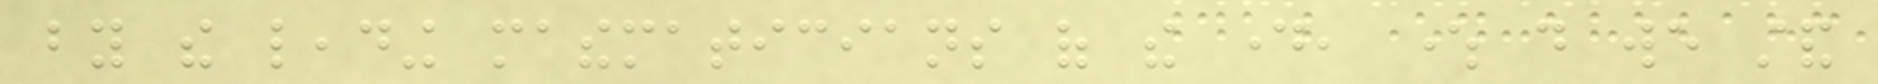by the leading mathematicians of the day, where do we stand
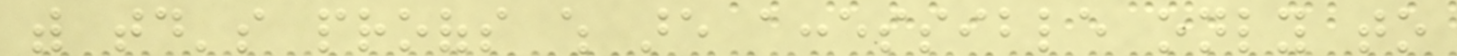with today's proofs which are accessible only to
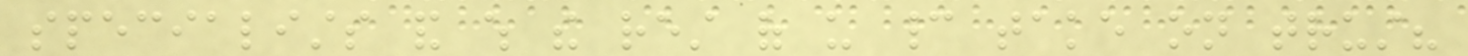specialists and which the rest of us cannot take on trust?
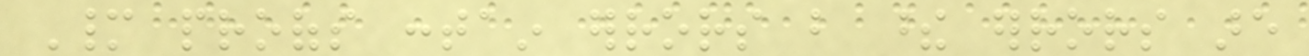Many proofs contain errors but these errors are
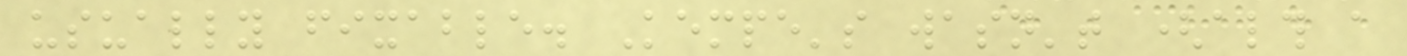usually fixable. Kempe's wasn't (although a
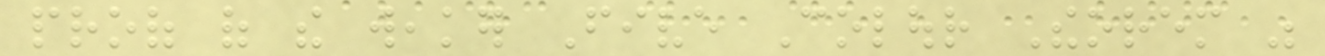proof of the weaker Five Colour Theorem was
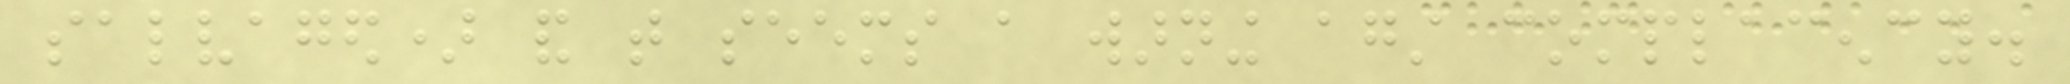salvaged) and that seems a warning against complacency.
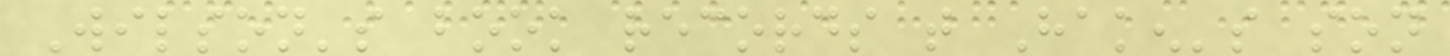Wilson's book records that Haken's son
